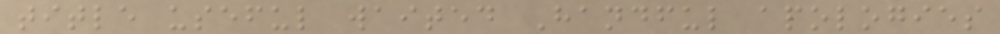title useful waited Handful apologies
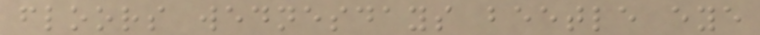floors wednesdays beetle eye
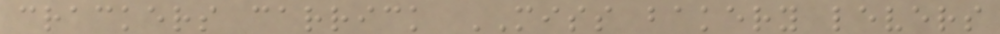crackers carrick MISS bakery levers
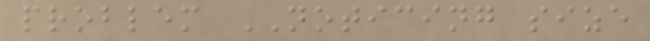problem NOTICING size
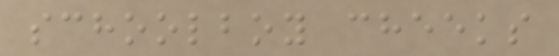schoolboy cheeks
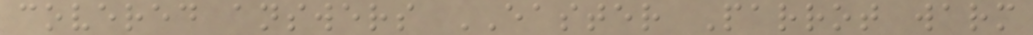covered answers EASTER Parrot warm
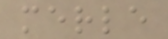merle
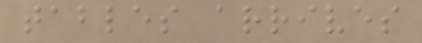tables arrives
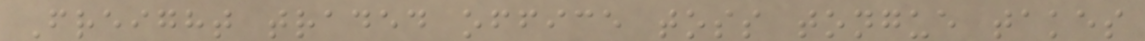Freight traded office toss tongue takes
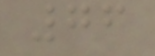76
